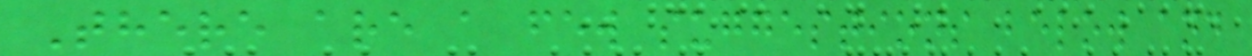There are a few suggestions below and
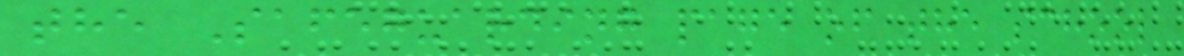the Safeguarding page of the school
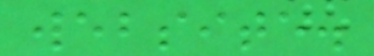website.
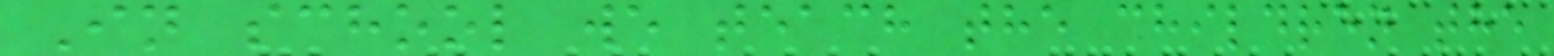In school we teach the children the
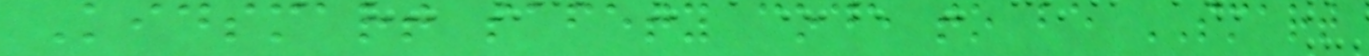Kidsmart safety code to be SMART
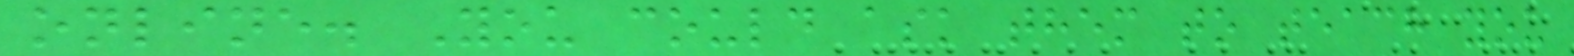online. You could ask them to teach you
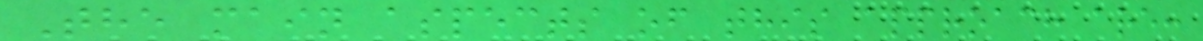The main aspects of this approach are:
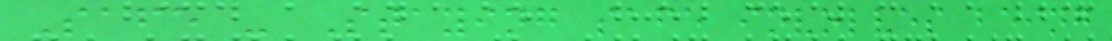Safe - Staying safe involves being
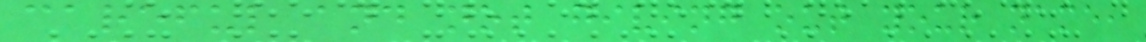careful and not giving out your name,
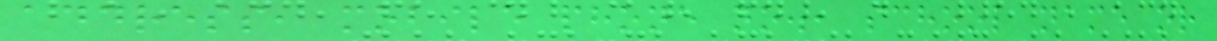address, mobile phone no., school name or
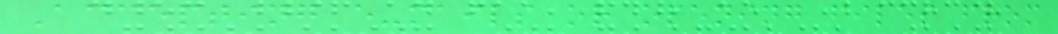Accepting e-mails or opening files from
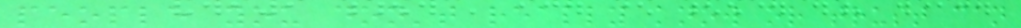people you don't really know or trust can
